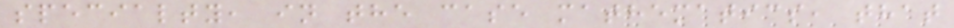specialty, in the case mathematics, that
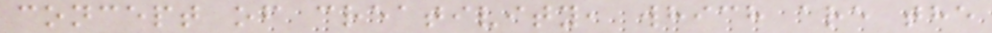concept of creativity, which are the
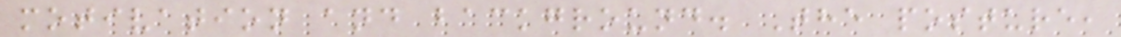motivation and background. The posture,
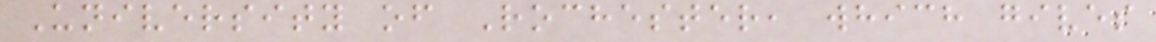University of Rochester, which gives
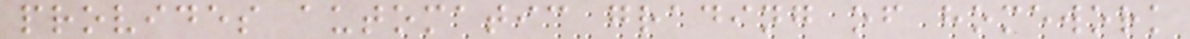provides automatic grading of homework
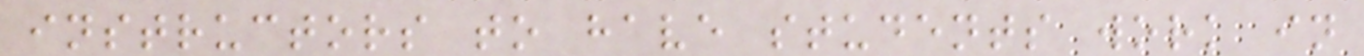instructors to have students work in
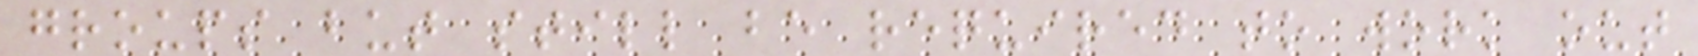groups but still be required to work out
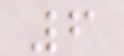6
